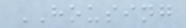HOUSING
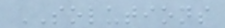SOLUTIONS
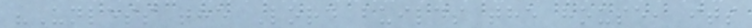"Unless the Lord builds the house, its
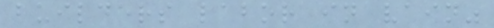builders labor in vain"
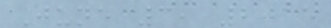June 3, 2015
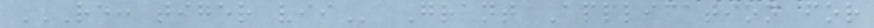RE: TIGER VII Grant Application for
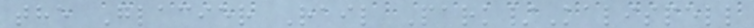the Glacier Rail Park/Kalispell
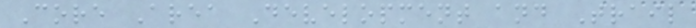Core Area Development and Trail
